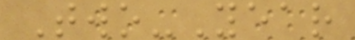Two-Year
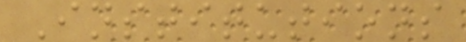Institutions
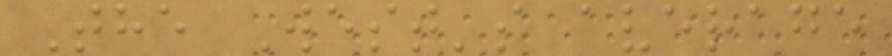The West's average
